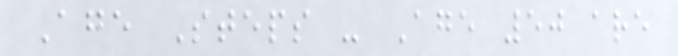Age Steps - Age 50 are
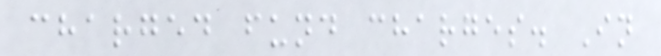charged fund charges. In
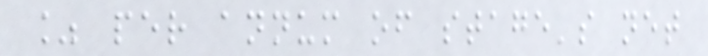% per annum of stage's net
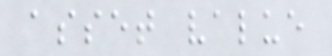asset value
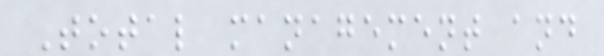Total management and
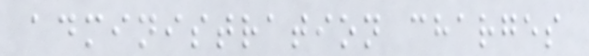administration charges
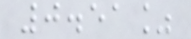0.51%
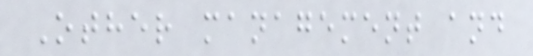Other management and
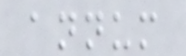annum
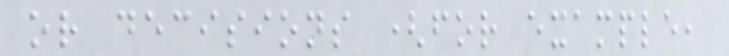or decisions (for example,
